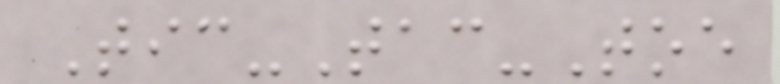Tic-Tac-Toe
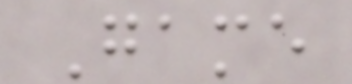Game
